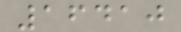16410
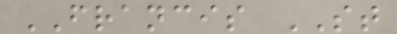FRANCIS ST
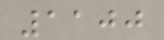1100
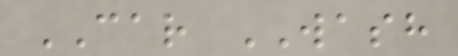CAR WASH
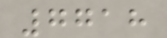7718
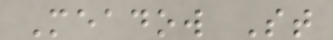Meadow St
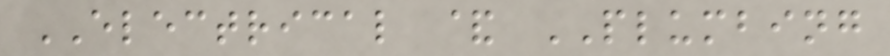ELECTRICAL & PLUMBING
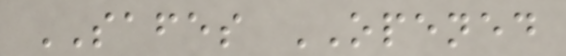SAFES OPENED
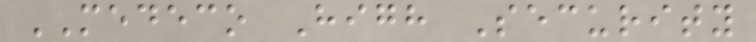MEDECO High Security
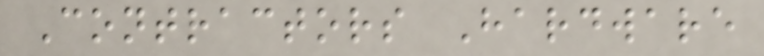Contractors Hardware
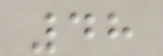48
